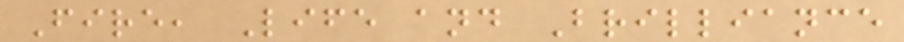Fire, Life and Brilliance
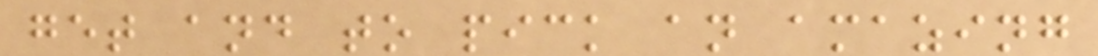get and to pick an amazing
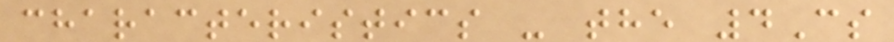characteristics - the 4Cs
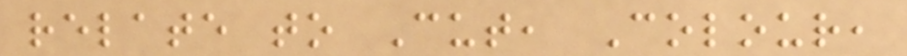relate to Cut, Colour,
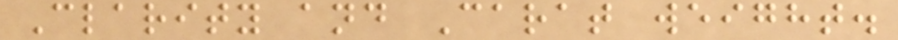Clarity and Carat weight.
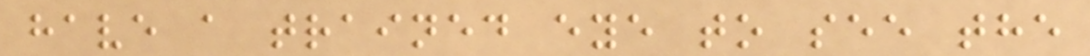have a trained eye to see the
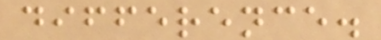difference.
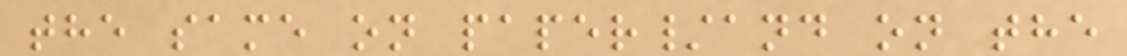the same on paper/and on the
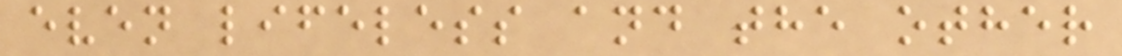even lifeless and the other
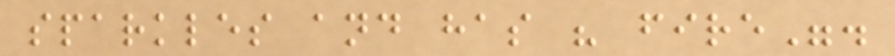sparkles and has " fire".
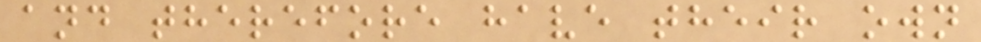and therefore have their own
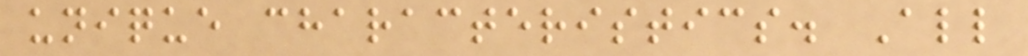unique characteristics. All
